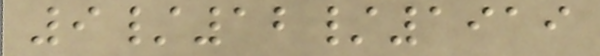9/12/1919
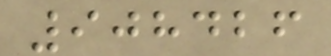908426
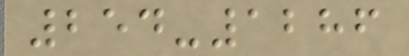254-1286
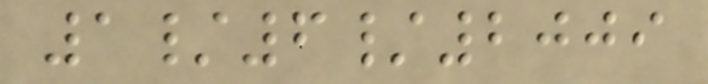1/6/2009
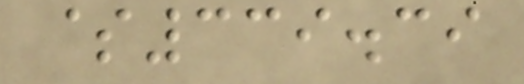$339.39
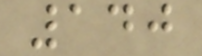140
